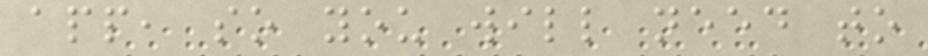app, so you will need to
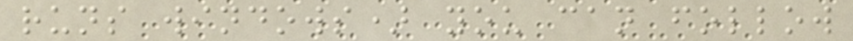runs windows) you can follow
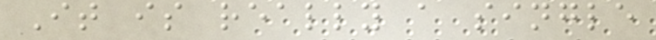It is really a single
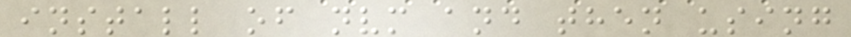install of nvm and then using
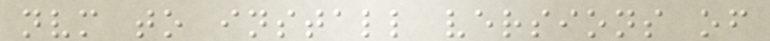nvm to install versions of
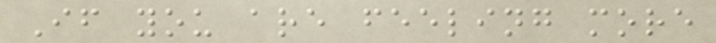If you are feeling more
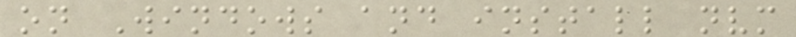on Windows and install nvm
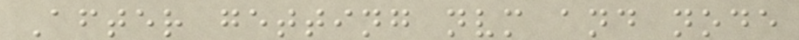After getting nvm and node
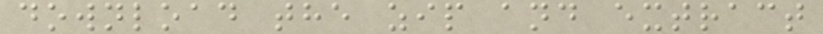download the zip and extract
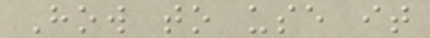How to use it
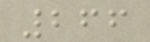266
